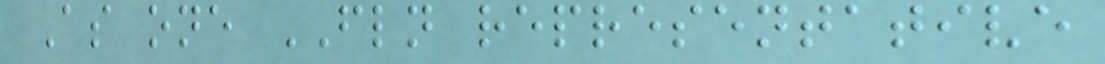As one FLN representative
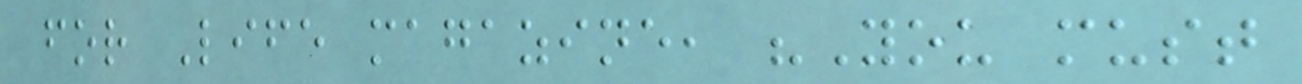for Life magazine, "You must
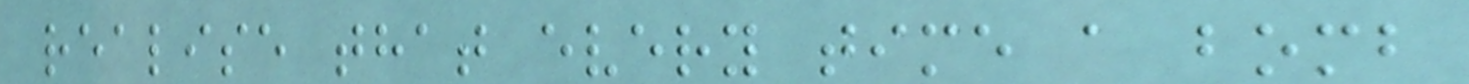realise that every time a bomb
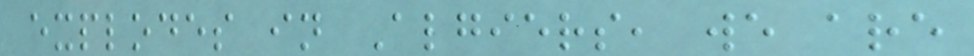explodes in Algiers, we are
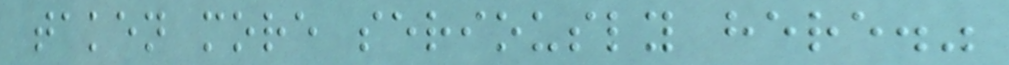taken more seriously here."
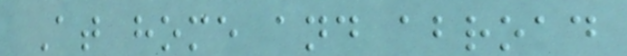At home and abroad
